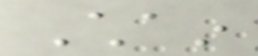Chain
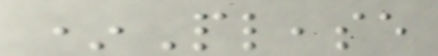*Please
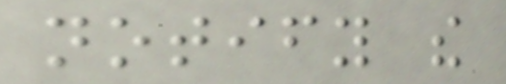notify the
